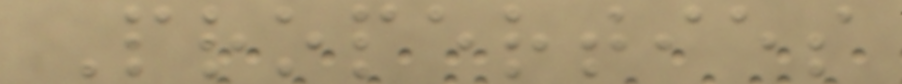Properties
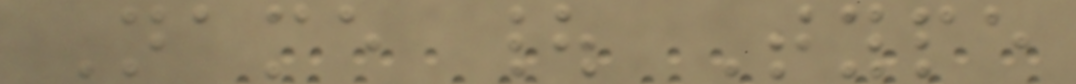Name | Type
